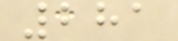281
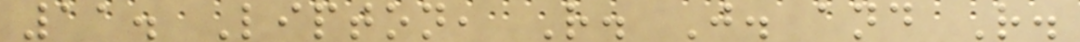11. Lipton, R. J. and R.
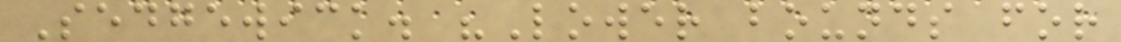Sedgewick. "Lower bounds for
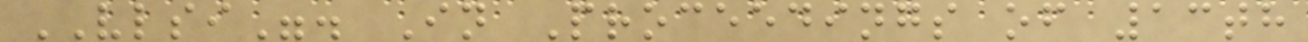VLSI". In Proceedings of 13th
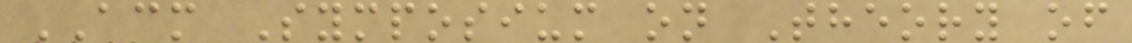ACM Symposium on Theory of
